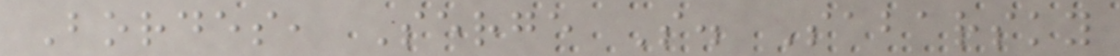Bordes, Serge S. Sabarsky
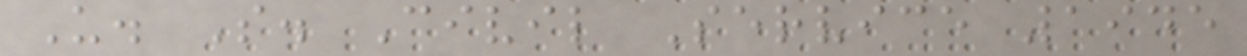U. S. Civil Service 1945
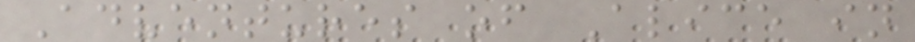Adventures of Alice in
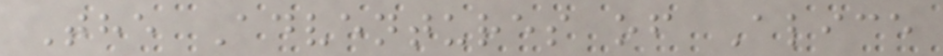The Adventures of Alice
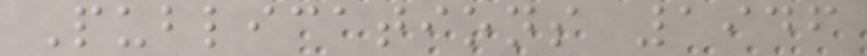Publications 1946
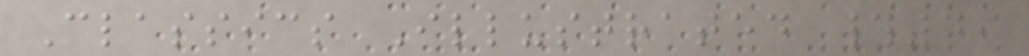Classics Illustrated #49
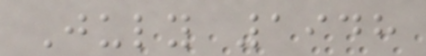July 1948
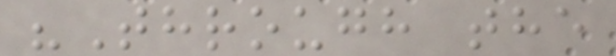"Through the
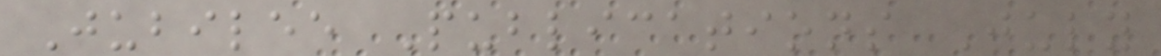Jubilee Publications July
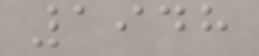1948
